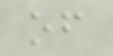of
